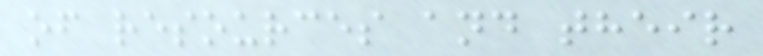of resources and their
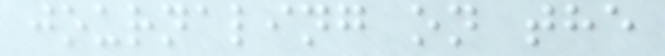journaling on the
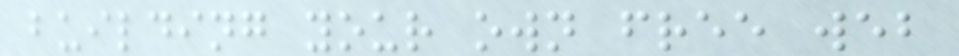building your own free web
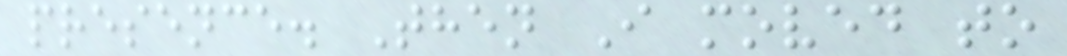presence. Then I moved to
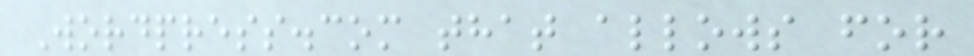Wordpress.com that allows for
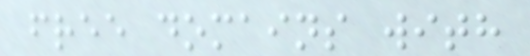free domains with
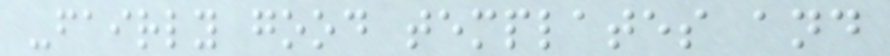-fairly good templates and
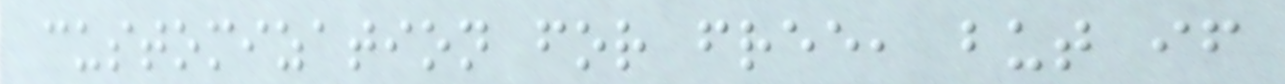customization for free, but if
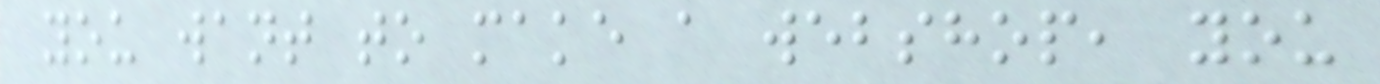you want to make a webshop, you
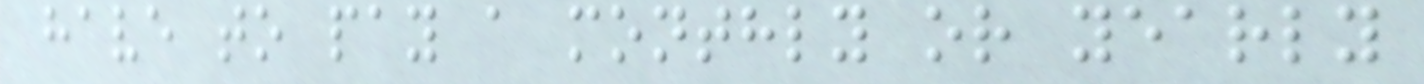have to pay a monthly or yearly
